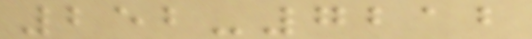252-7212
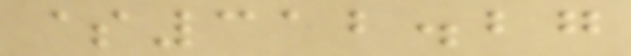$312.27
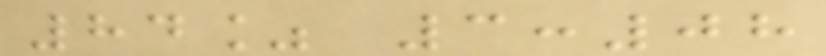84% 3:08
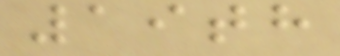19th
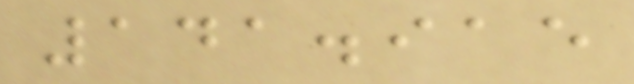141.915
